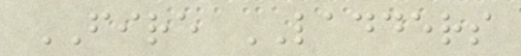FIRE LADDERS
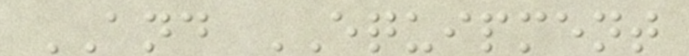AND EQUIPMENT
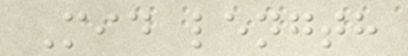Mid length
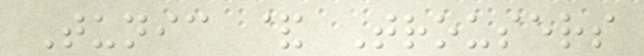Tunic & Trousers
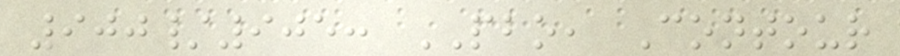900/905: PBO, Contour
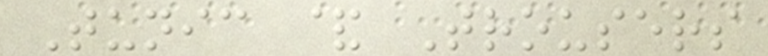Tunic & Trousers
